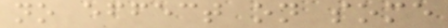no effect on some
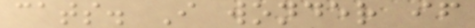cats. I wonder if
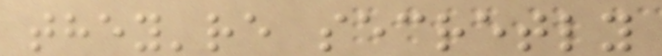they're secretly
